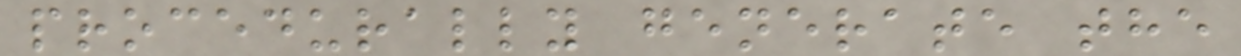procedurally generate the
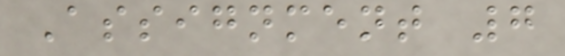Assignment 7
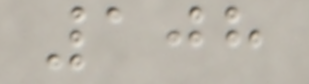108
